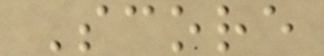Score
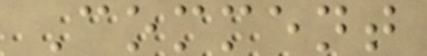Comment
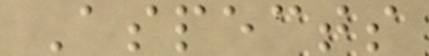Aspects
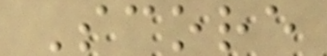Score
